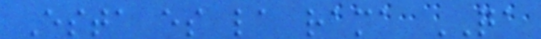Esta es la rama QA
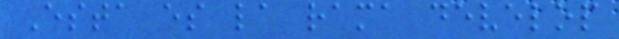Esta es la rama develop
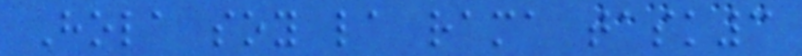Hola soy la rama task3
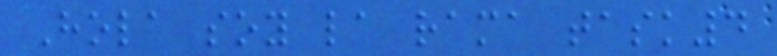Hola soy la rama task4
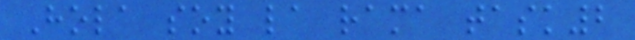Hola soy la rama task2
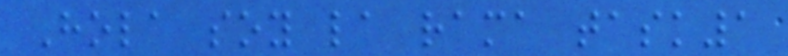Hola soy la rama task1
